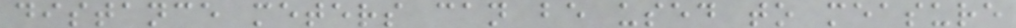distance meters can be used to measure
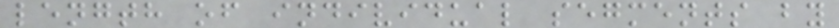length of individual segments by
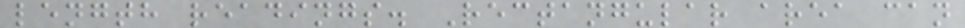length readings. Rectangular area can
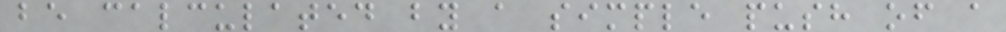be calculated by a simple push of a
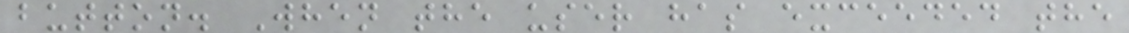button. When the user has exceeded the
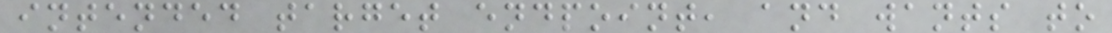intended target endpoint, and wants to
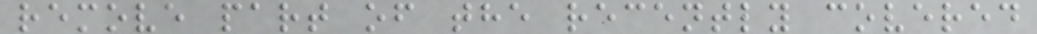remove part of the recently covered
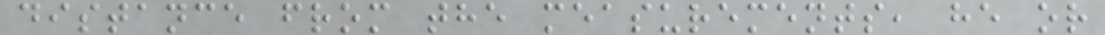distance from the measurements, he or
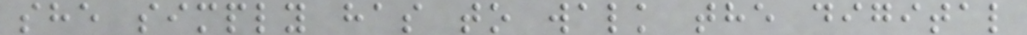she simply has to walk the digital
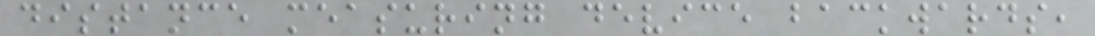distance measuring device backwards,
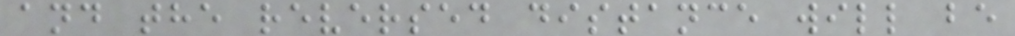and the reversed distance will be
